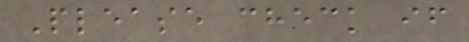Please check if
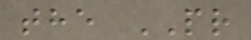the PR
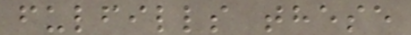fulfills these
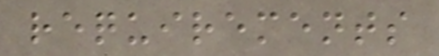requirements
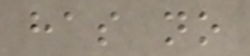has no
